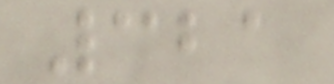321
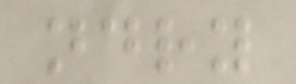ndry
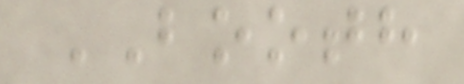BOOTH
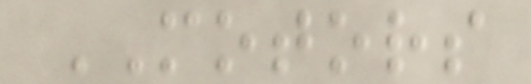MOTORS
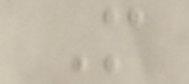M
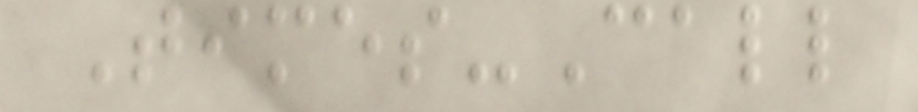Times-Call
